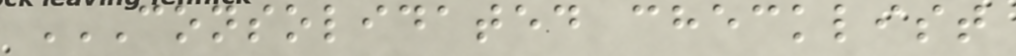CONSOLIDATED CHECKLIST
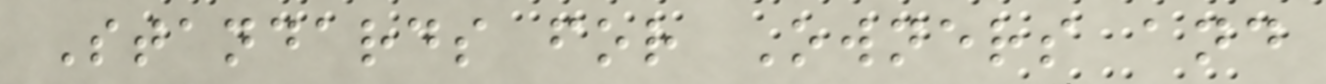Standards for Owners and
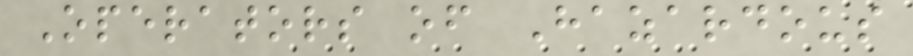Operators of Hazardous
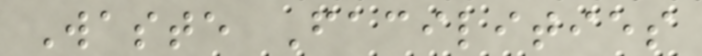Waste Facilities
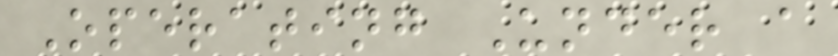Operating Under a
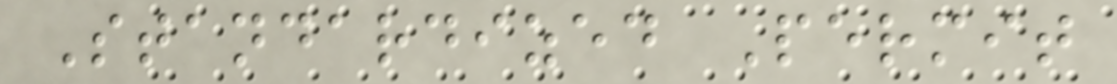Standardized Permit
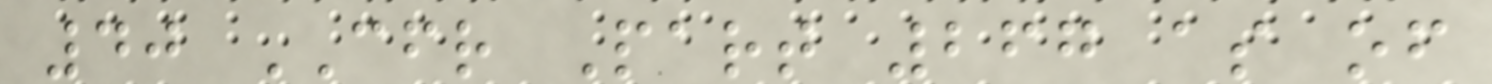40 CFR Part 267 as of
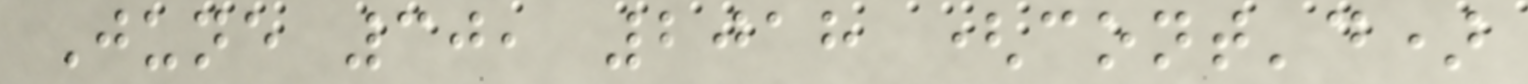June 30, 2018 (cont'd)
